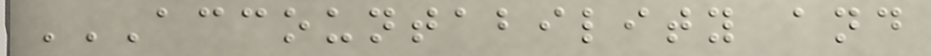ACCOUNTABILITY AND
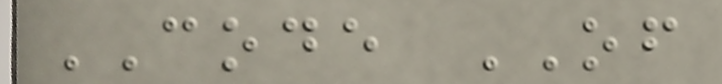CODE OF
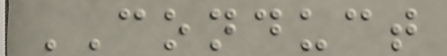CONDUCT
